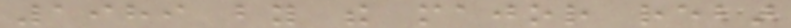1989 by the major rebar
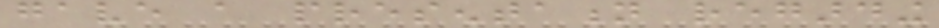gave a presentation regarding
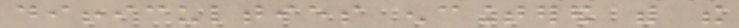difficulties encountered with the
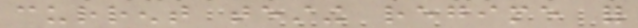current testing regime for
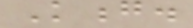Kong.
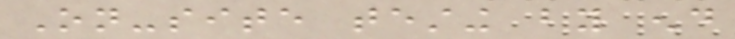On-site testing by end
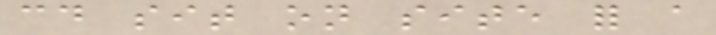could sit on site for a
